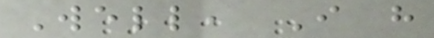Well, I have
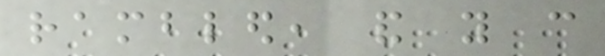rambled, and you can
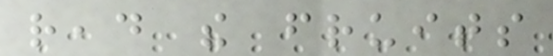read the fruits
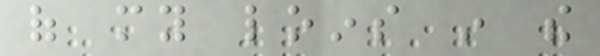of my loins in the
